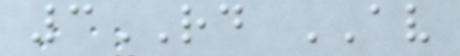3RD AV
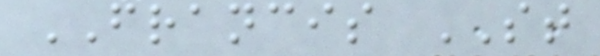FRANCIS ST
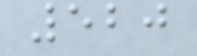520
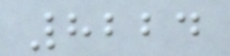8224
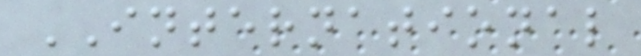INTERNATIONAL
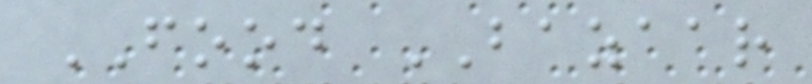FOOD BAZAAR
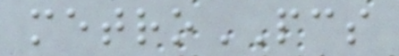metroPCS
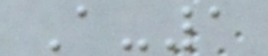A-1
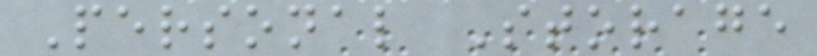Personal Storage
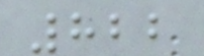822
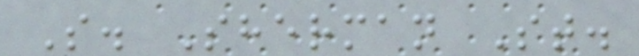S. Sherman St.
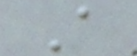A
